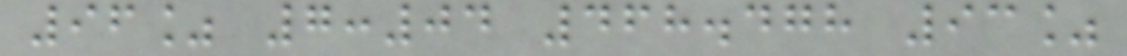96% 7:04 468.478 93%
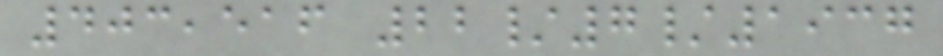403,516 22/7/1937
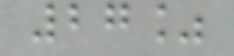27%
